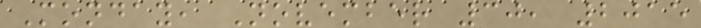Monday, November 30, 2015
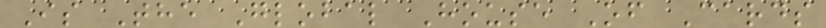Is The Global House Of Cards
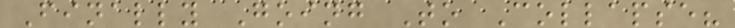Finally Going To Collapse?
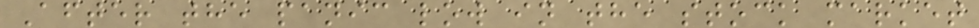After the panic low in the stock market
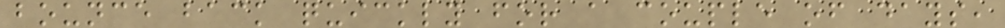bounce back quickly for a couple of days,
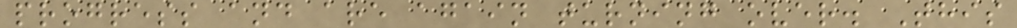progress and are again turning over. This
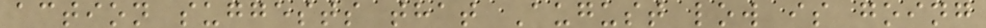action suggests that August low is going
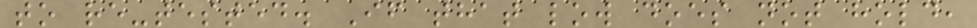to re-tested. If that low does not hold,
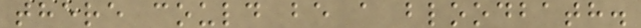there could be a bloodbath.
